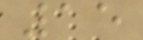15
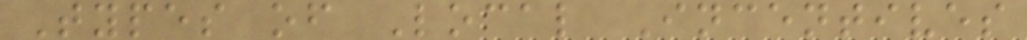Types of Local Incentives
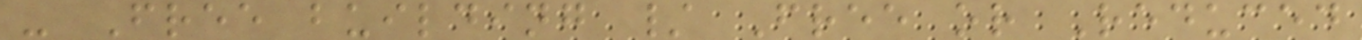- Free building / Free or Reduced
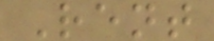Rent
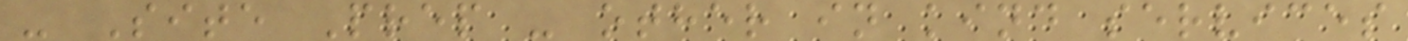- Site Prep - other in kind services
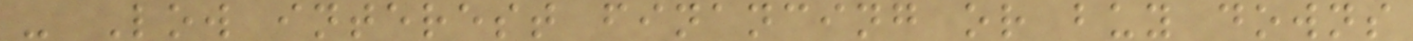- Low interest financing or buy downs
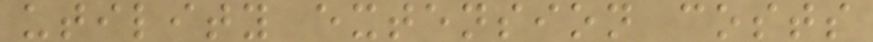utility extension costs
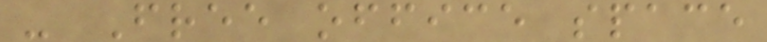- Free office space
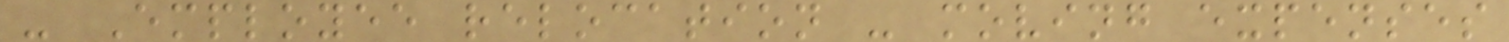- Employee relocation - moving expenses
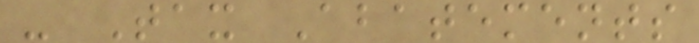- Tax Abatements
